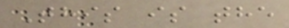This is the
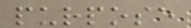purpose
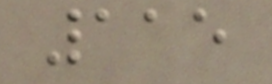115
